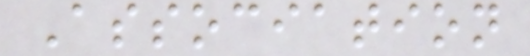Association
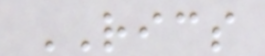RICS
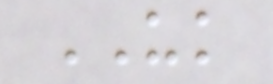UK
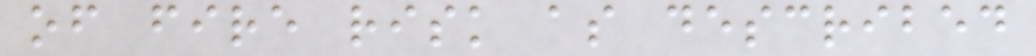of fire risk as described
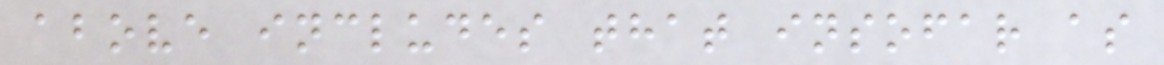above includes that insofar as
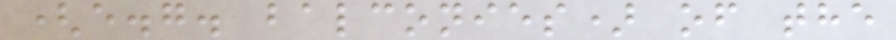(e.g. balconies) of the
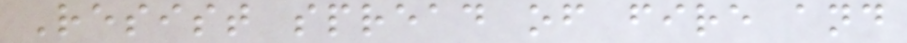Resist spread of fire and
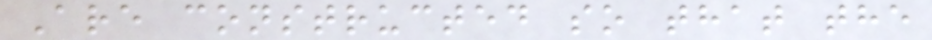Are constructed so that the
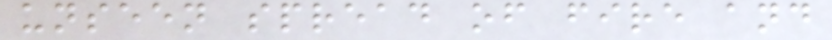unseen spread of fire and
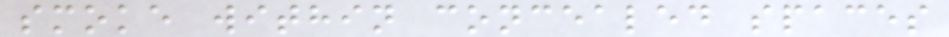smoke within concealed spaces
